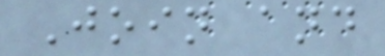Join and
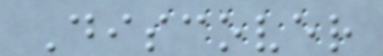Discover
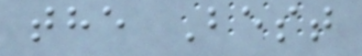the Best
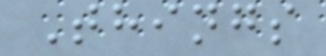Things
